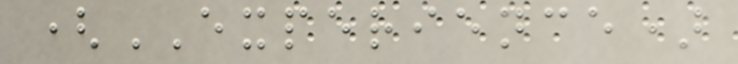(EXPERIENCE)
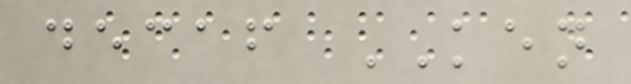decaf KEN
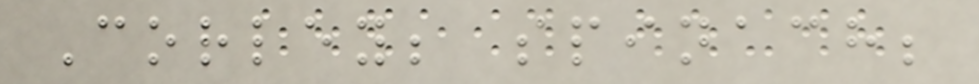Corley; spinach;
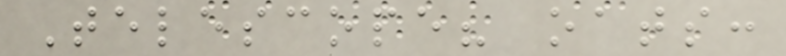Telescope? oats:
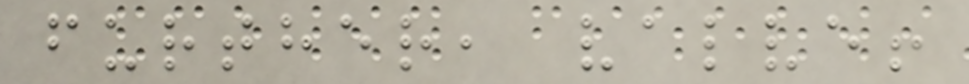further, valve!
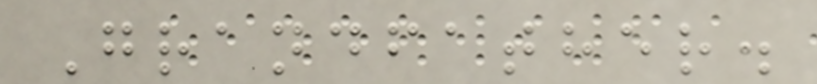Grandfather.
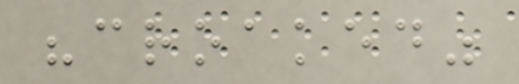"croaked"
